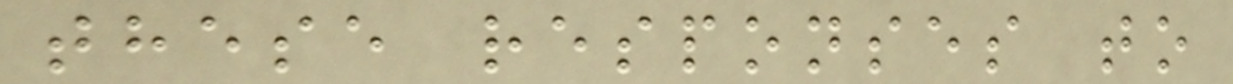these responses to
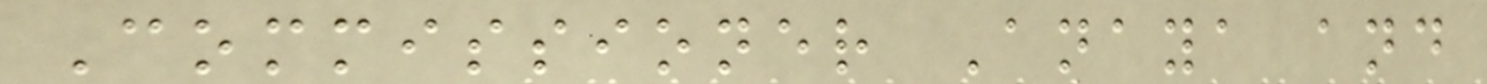Commissioner Anaya and
